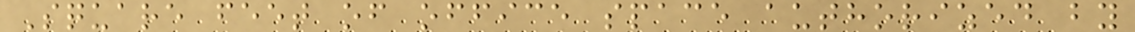Square feet of office space authorized by
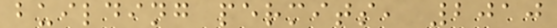building permits, 2010
